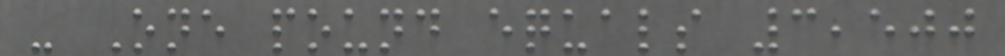- One pound equals 3,500
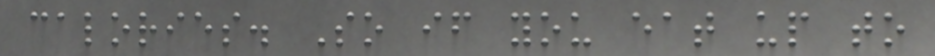calories. So if you eat up to
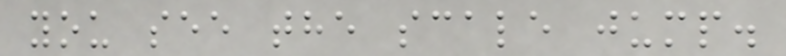you see the scale jump.
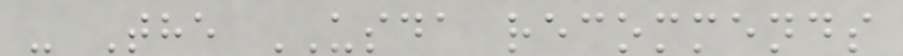- The USDA recommends
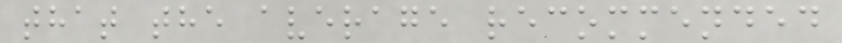that the average recommended
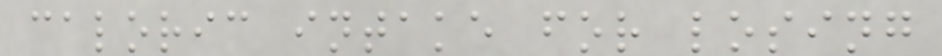caloric intake for losing
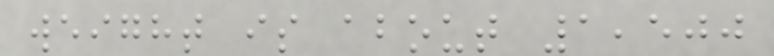weight is about 1,500
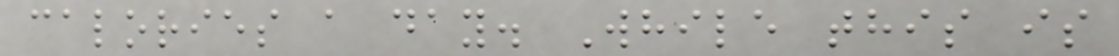calories a day. While this is
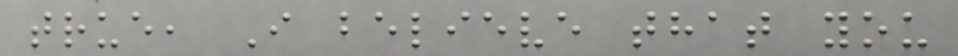true, I believe that you
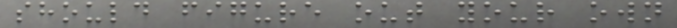should figure out your own
